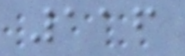116
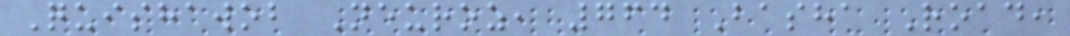Quishawob Neuroz, 764 Basha Road,
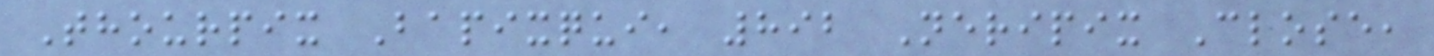Thourpix Bapixqui, 892 Neripix Close,
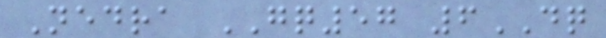Nedra GQ57 6DQ
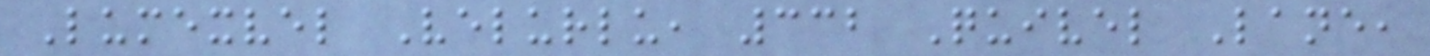Lumexvel Velurlu, 332 Quivel Lane,
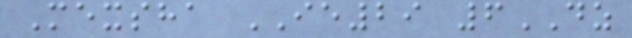Mexsha IE29 6DZ
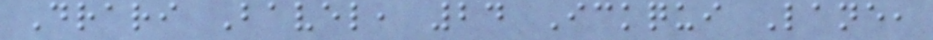Drari Bavel, 24 Ickqui Lane,
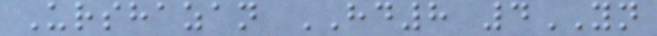Urshazan HD8 4YN
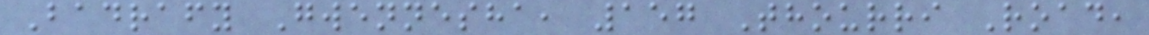Badrafy Gwennesha, 157 Thourri Road,
